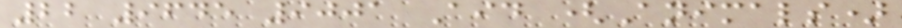22 9645 9001 Aid (Animals)
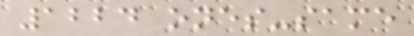1224 ones-same
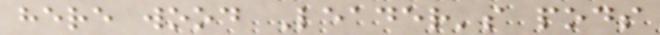here wood Leader's pods
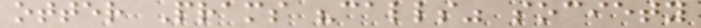otter Prams "calls" society
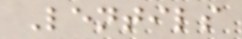Lentils
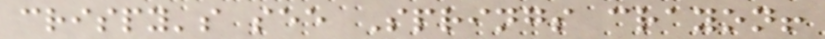crispy's see Springs crayon!
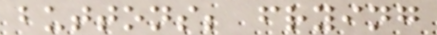buttons; frying
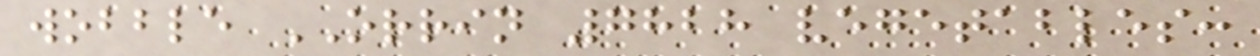wobble ORRIN 7828 vegetables:
